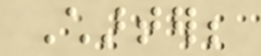Charter;
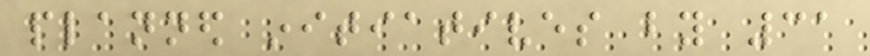planned initiatives by 31
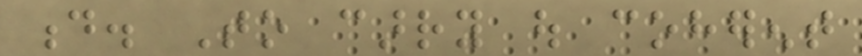d. To carry out coherent
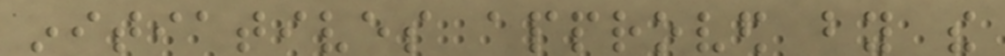initiatives approved by the
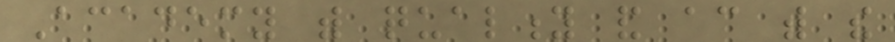Academy with quality and according with the
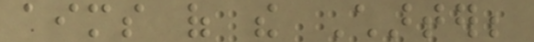aims of the Charter;
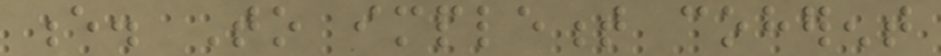e. To implement coherent
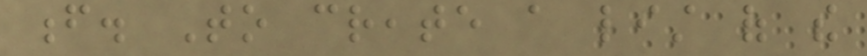f. To create a list of the
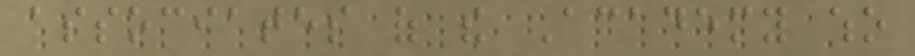associates of the Academy who
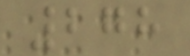278
